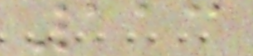113
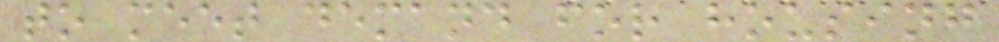to meet demand for housing
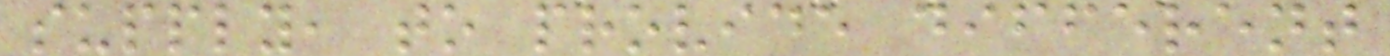supply, to provide different
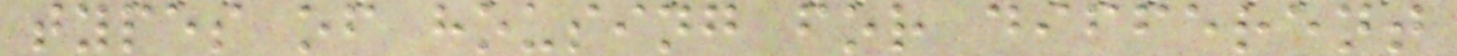types of housing for different
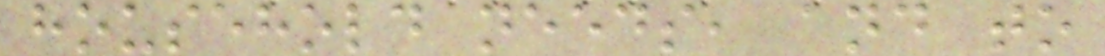household needs, and to
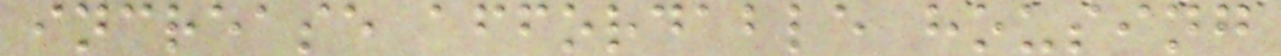increase affordable housing
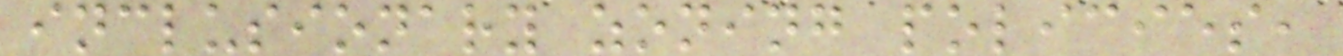inclusionary zoning policies,
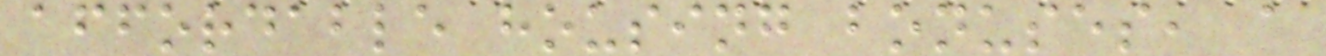affordable housing bonuses, a
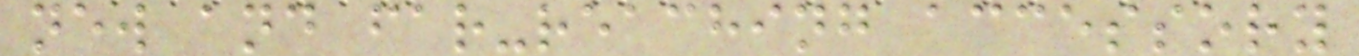new and far-reaching accessory
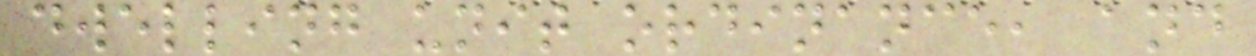dwelling unit ordinance, and
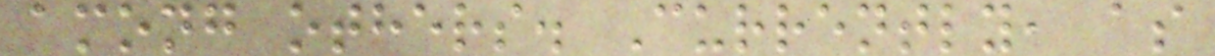among others. Currently, as
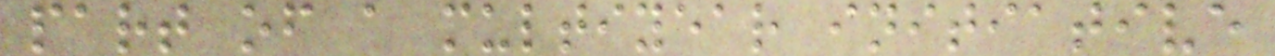part of a multiyear initiative
